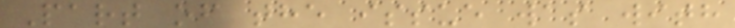Part of the issue was with
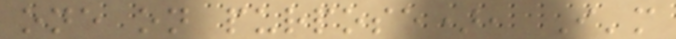one on purpose), I'm
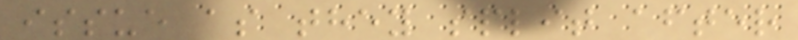issue as they split after
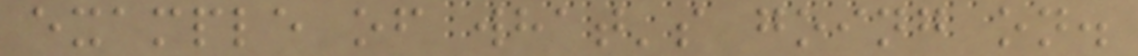example of what's going on.
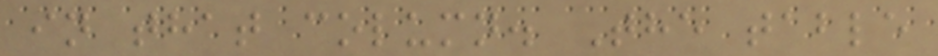in that column. The table
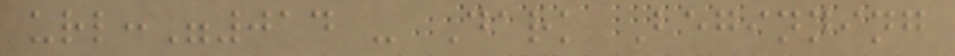url:"014 - Dark Beginning
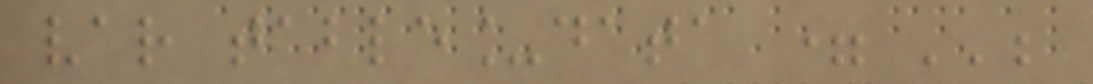var table_data = '';
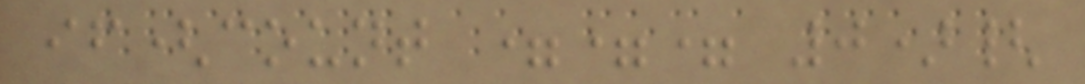if(count === 0){
